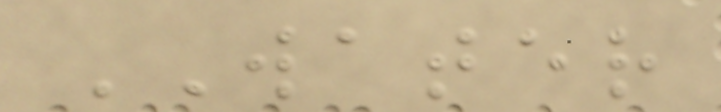WATER
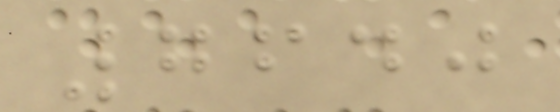7640
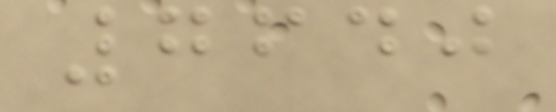7640
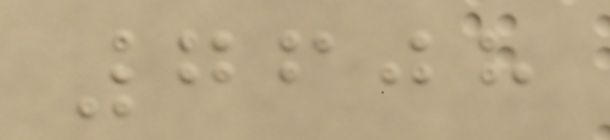7608
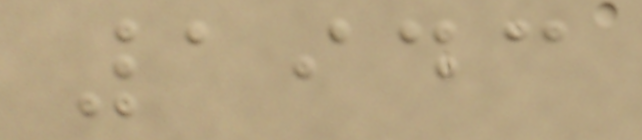1943
